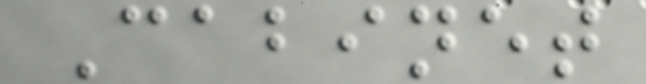Cabinet
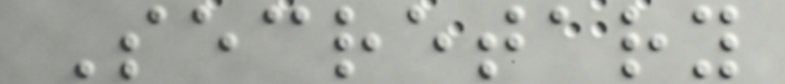Secretary
